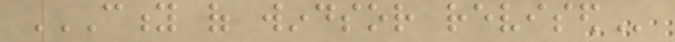CITY OF WINDSOR REVISED
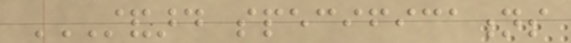STANDARD SPECIFICATIONS
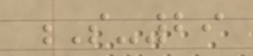S-29
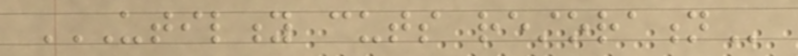UTILITY CUTS RESTORATION
